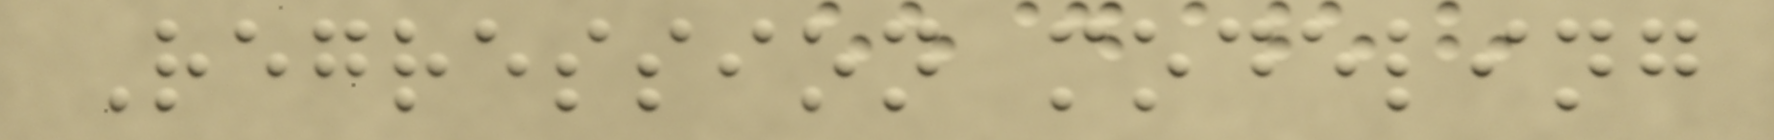Regression modeling
